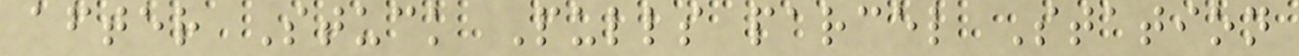after Stuck Pulls parcel Station
